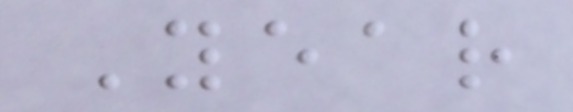Year
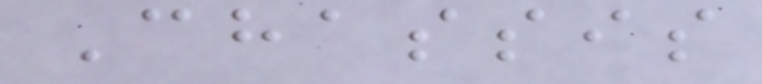Chassis
